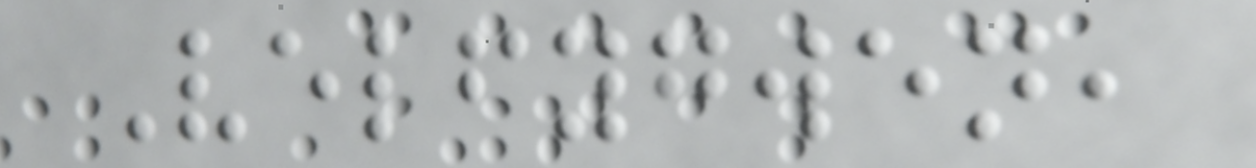Velfygwen,
